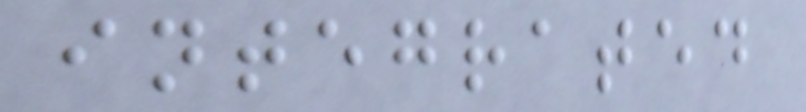integrated
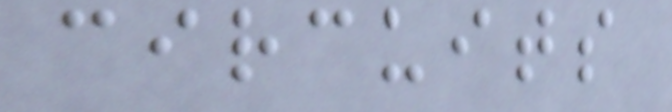circuits
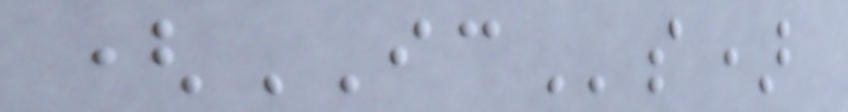(ICs)
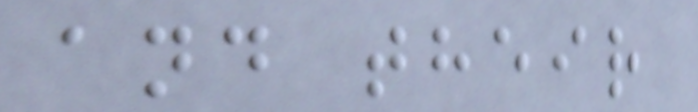and their
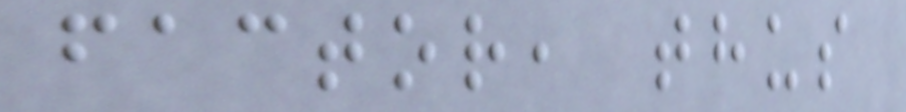factor, thus
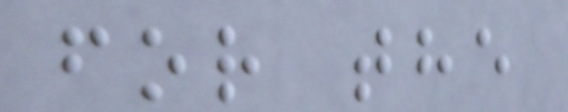for the
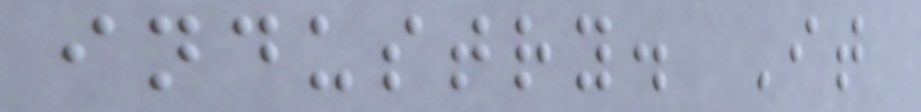industry. It
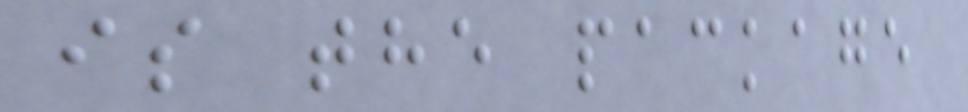is the package
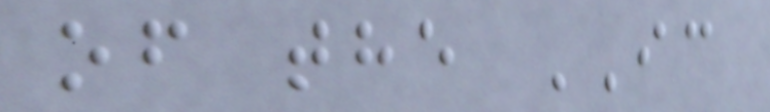of the IC
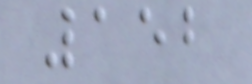152
